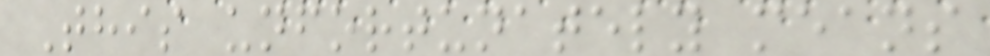This unfortunately means
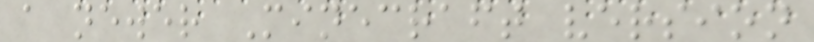a newer Minecraft version
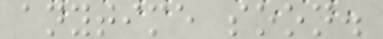anytime soon.
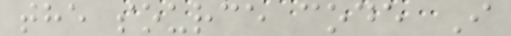the source code I
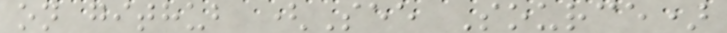on github (See Source)
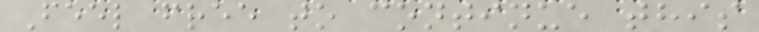Feel free to continue this
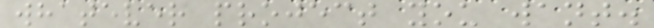whatever project you want.
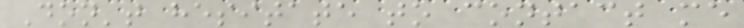Don't hesitate to contact me
